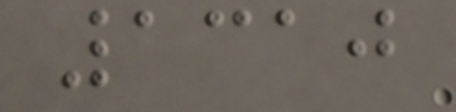1310
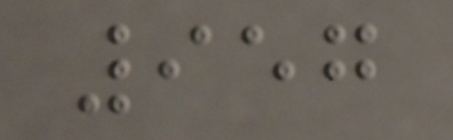957
